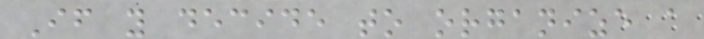If you decide to organize a
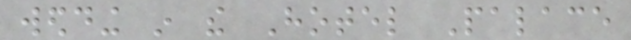wedding in the Hotel Palace
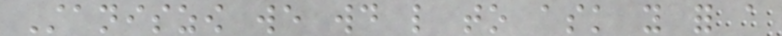Staniszow we would like to ask you for a
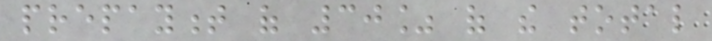prepayment of 30% of the total
